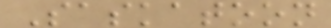Saskatoon
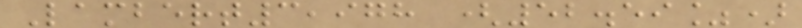Lambert3,978 (52.59%)
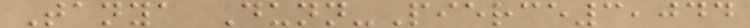Tanya Dunn-Pierce3,044
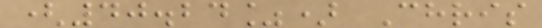(40.24%) Chris
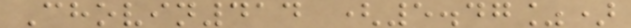Chovin414 (5.47%)
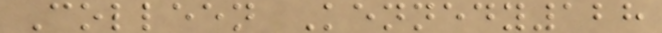Colleen Kennedy128
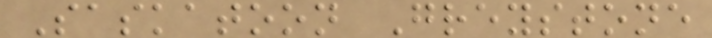Saskatoon Greystone
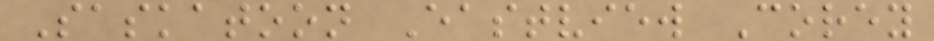Saskatoon Eastview Corey
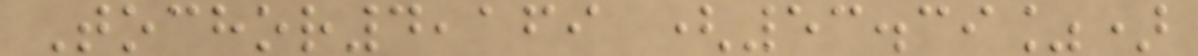Tochor4,169 (53.39%)
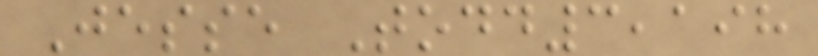Jesse Todd3,198
